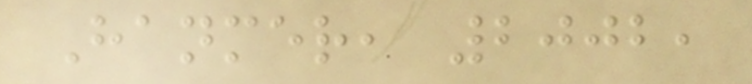Hanmer, 2002,
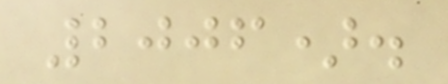2006).
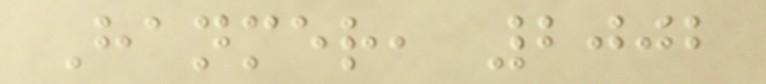Hanmer, 2002
